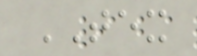TEX
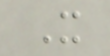X
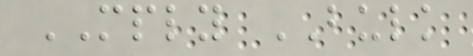MPLY BULK
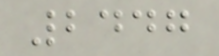2447
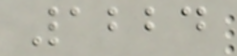1224
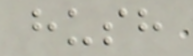hush
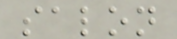salon
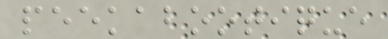peekabootique
